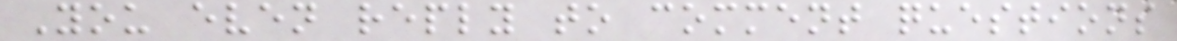You even reply to comment questions
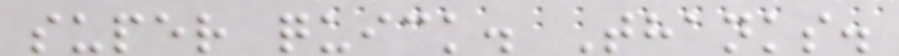super quick. Thanks.
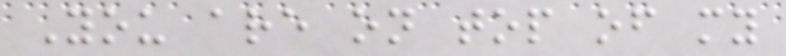You are on top of my
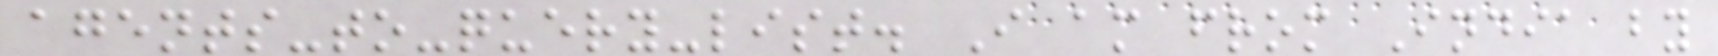agents-to-query-list. I am from India by
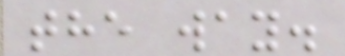the way.
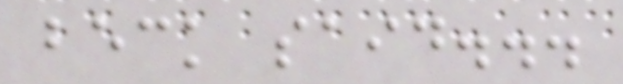beck said...
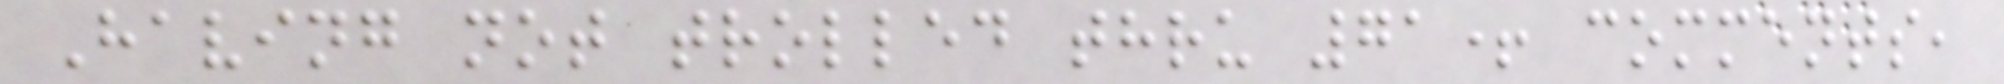Having not trolled thru 71+ comments,
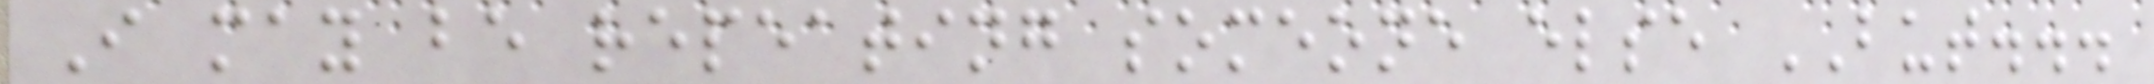I may be repeating someone else BUT...
